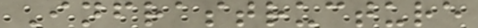Infrastructure
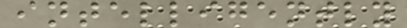intelligently
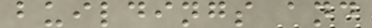buildings and
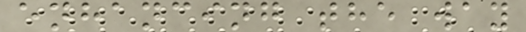enhancing the way
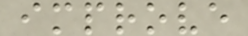improve
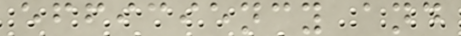efficiency and
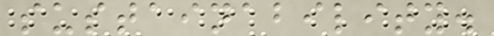sustainability.
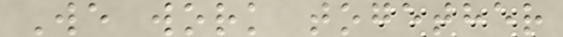We work together
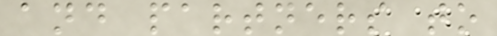and partners to
